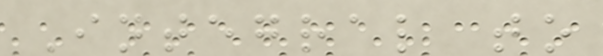Integral to
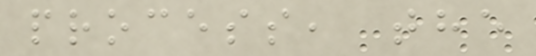process, the
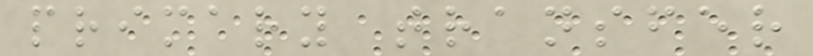primary transfer
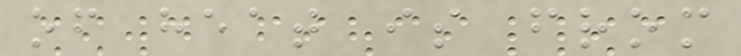of heat is from
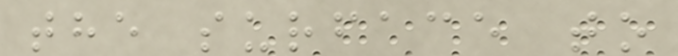the surface to
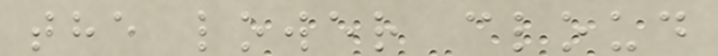the lower cloud
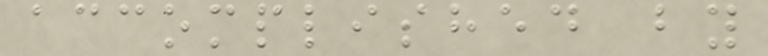accomplished by
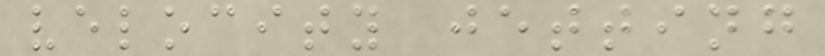velocity jetting
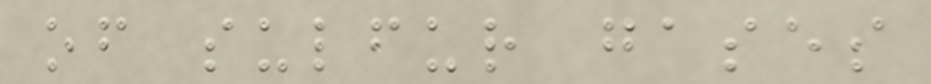of sulfur gases
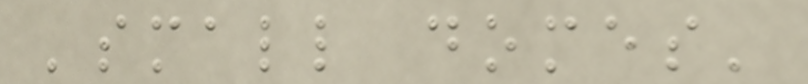'small domes'
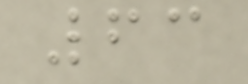63
